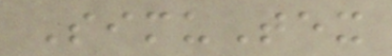SimuTex
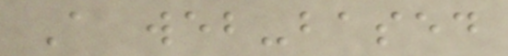A web-based
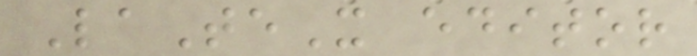LaTeX editor
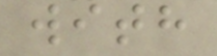with
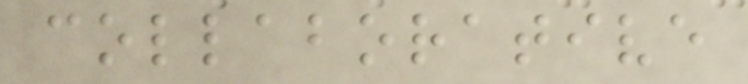collaborative
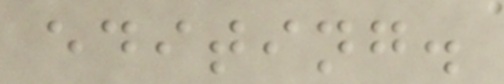editing.
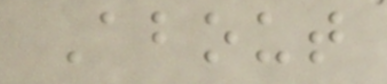About
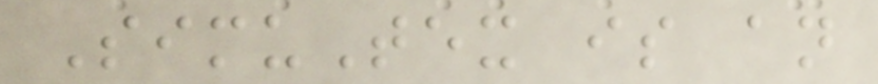SimuTex is an
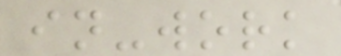in-work
